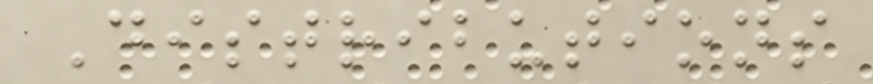Distributions
